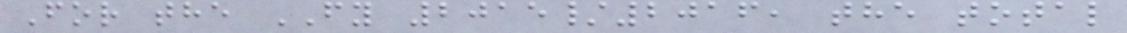For the FY 2015/2016, the total
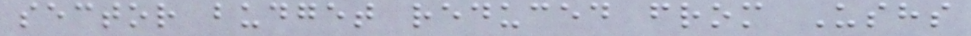sector budget reduced from Ushs
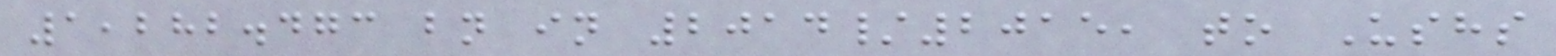1,282.473 bn in 2014/2015, to Ushs
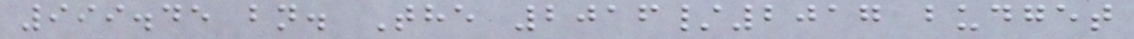999.45 bn. The 2016/2017 budget
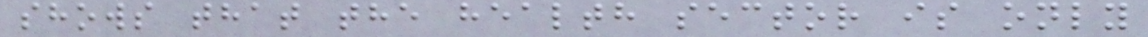shows that the health sector is only
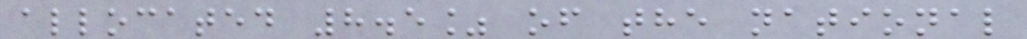allocated 8.5% of the national
